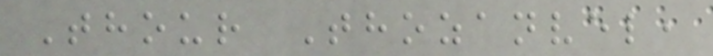Thour Thozanvel,
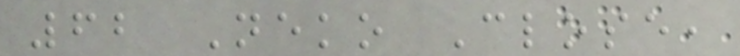62 Neko Close,
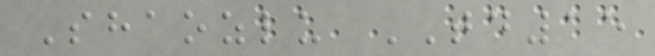Shaozlu TD15
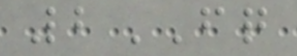2FQ
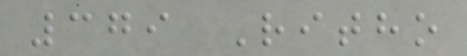379 Ritho
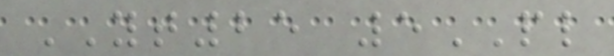YT25 5PL
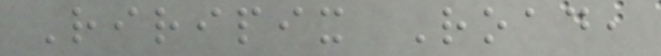Riripix Road,
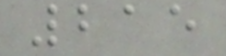215
